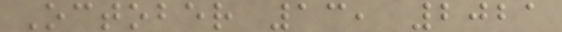October 13, 2021
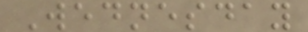Wednesday
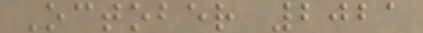October 2021
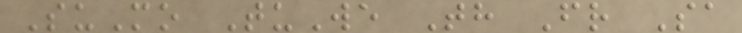SuMo TuWe Th Fr Sa
